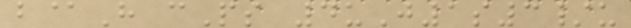b@H cPs 4uJ1s3/u
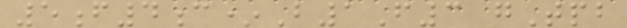5f4c*B1F3 gTpb
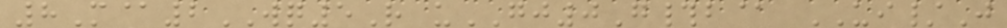8M@2WQ5R uGJ0G#b@ UI/J
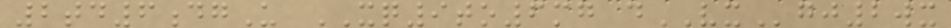2td6dgU XQ9to6mg dVXgj2wx
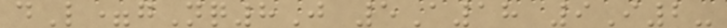dL=gNq8J 5A18 9I2-
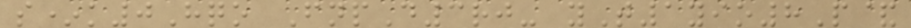s*k0Hqo FnpD3rj- yT1yio8P&
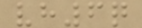vh6q
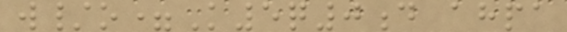w/o=K5q0d ahpa
